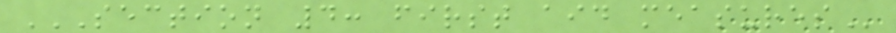SECTION 4: FIRST AID MEASURES
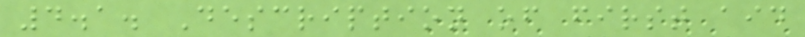4.1. Description of first aid
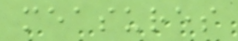measures
